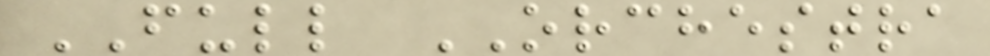FULL ORCHESTRA
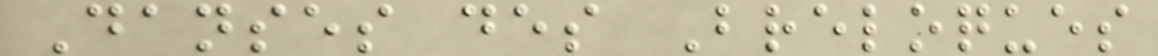Danses des Breloques
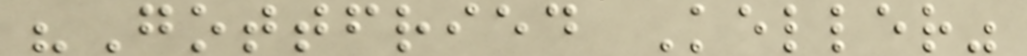"Gottfried Keller"
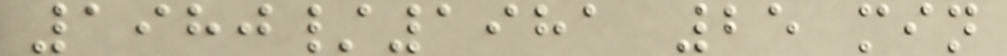1980/1981 25 min
